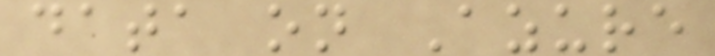data on Azure
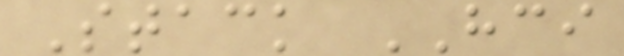Stack HCI
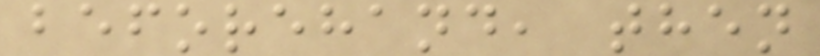beforehand, then
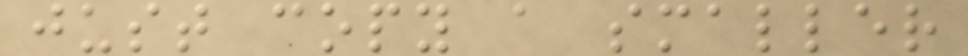just copy a smaller
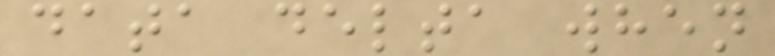data delta when
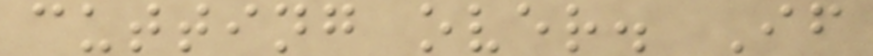cutting over. If
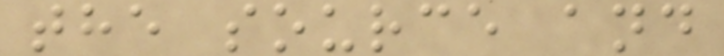the source and
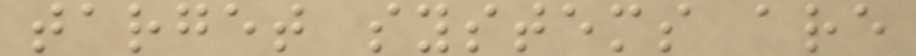target systems are
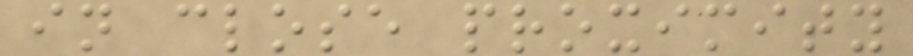in close proximity
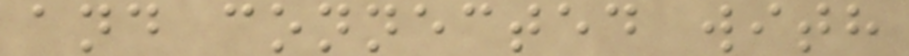and connected with
